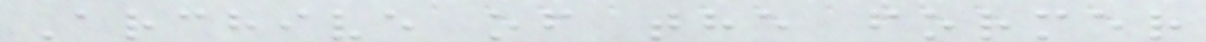Archive of the former
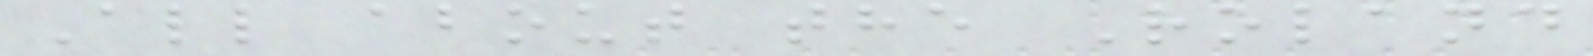All about the Roland
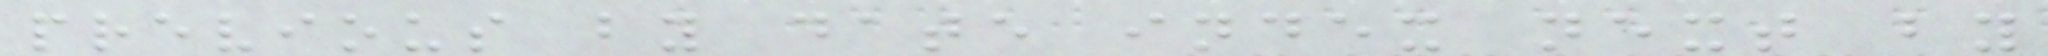previous by date index next by
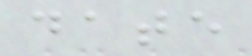date
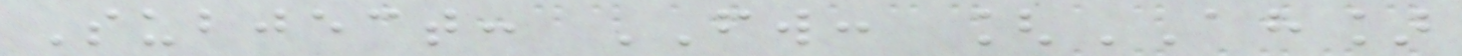Subject: FW: [AH]
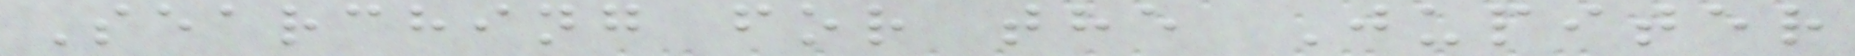Searching for the Jupiter
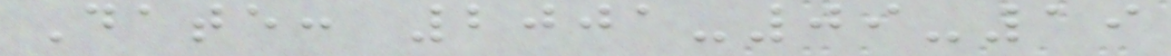Date: 2001-09-19
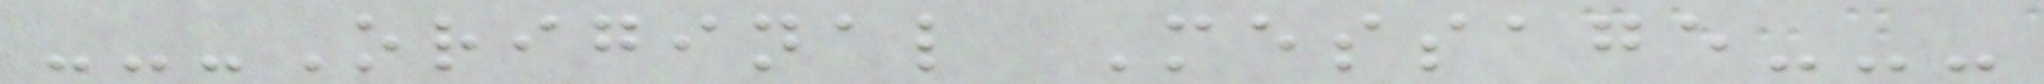---Original Message---
